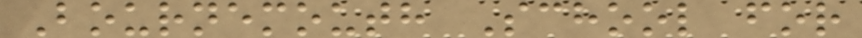Bournemouth School for
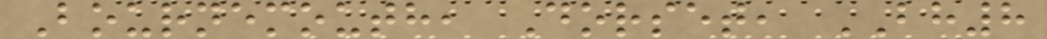Bournemouth, Dorset, BH8
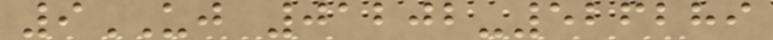9UJ 01202-526289
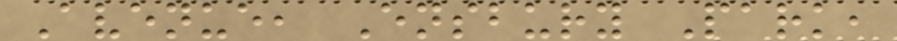Avenue, Ensbury Park,
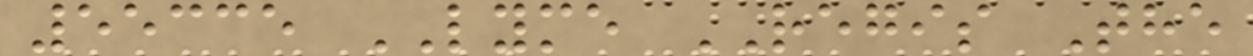55335 LYME REGIS The
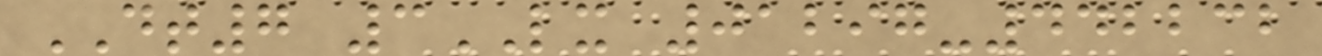DT7 3LX 01297-442232
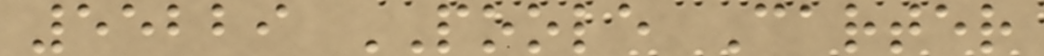55229 POOLE Carter
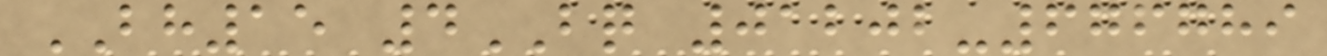BH15 4BQ 01202-676789
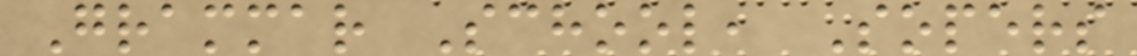Grammar School, Sopers
